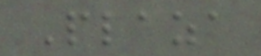Plaza
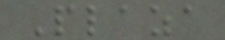Plaza
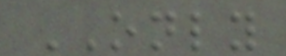ONLY
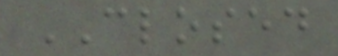CLOSED
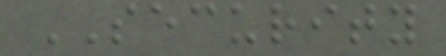SECURITY
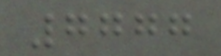7777
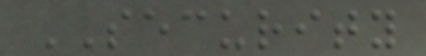SECURITY
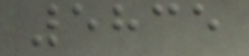5835
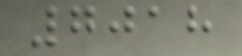7018
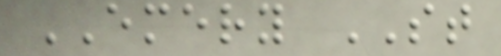EMERY ST
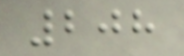208
